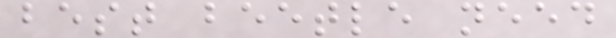best beetle need
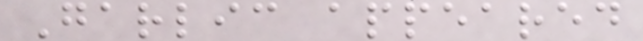Garlic appeared
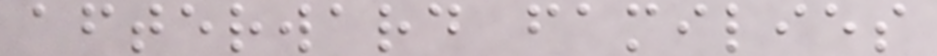afterward families
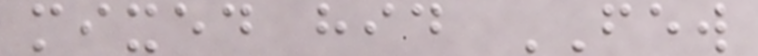mixed hid FEW
